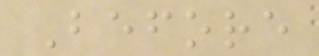Before
